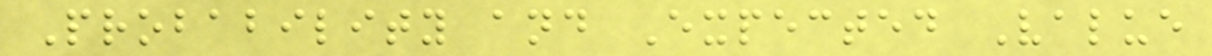Probability and Expected Value
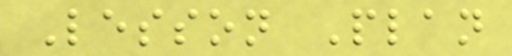Lesson Plan
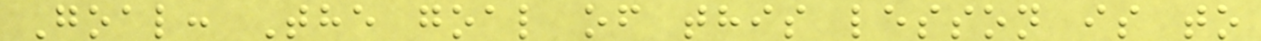Goal: The goal of this lesson is to
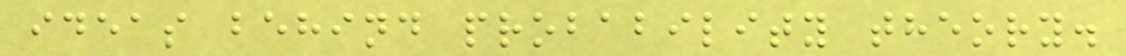ideas behind probability theory.
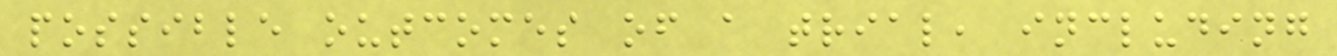possible outcomes of a trial, including
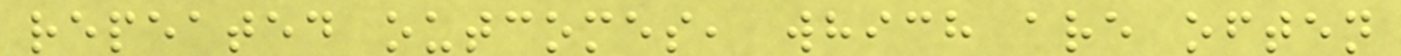repeated outcomes, which are often
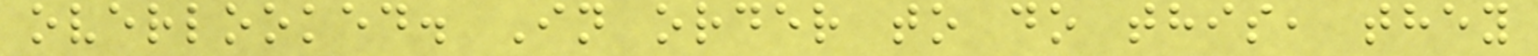overlooked. In order to do this, they
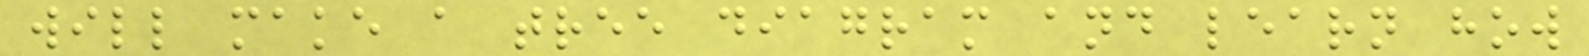will make a tree diagram and learn how
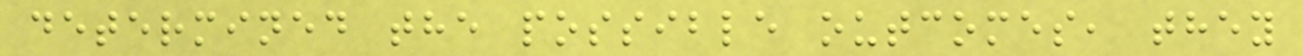determined the possible outcomes, they
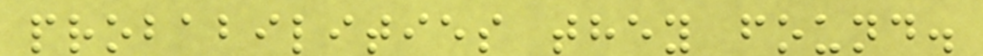probabilities they found.
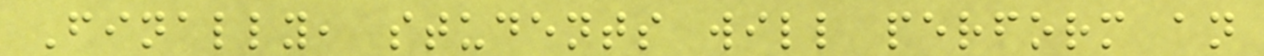Finally, students will perform an
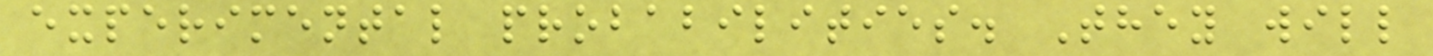experimental probabilities. They will
